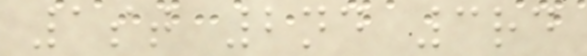1st 2nd 3rd
